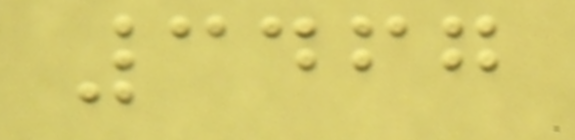3467
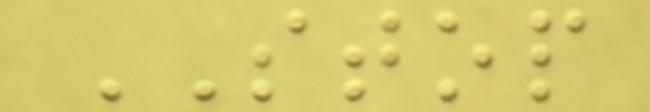STOP
